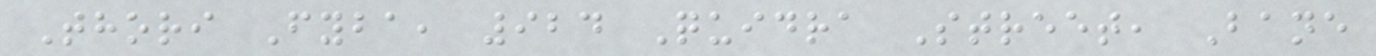Thori Fyba, 924 Quidra Street, Bane
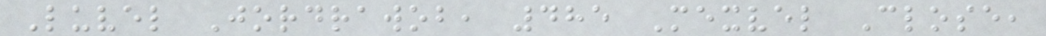Luvel Jordrawob, 485 Mexvel Close,
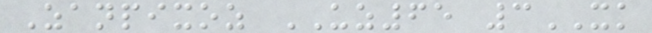Zanpixoz UZ65 3XK
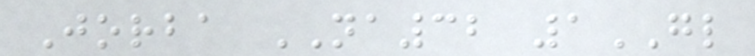Jorba NA32 1GL
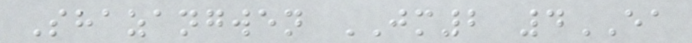Shazangwen JM2 4EA
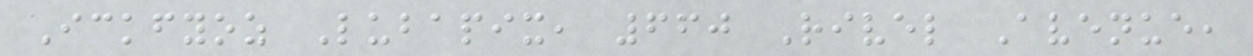Ickfyoz Lubapix, 660 Rivel Avenue,
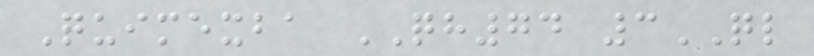Quimexba QH74 3QL
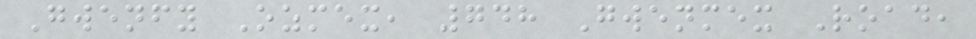Gwenfy Ozmex, 748 Gwenmex Road,
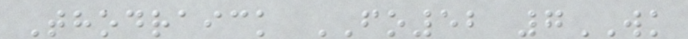Thodraick FO52 7WK
